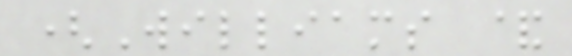(Williams &
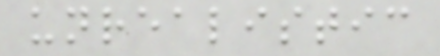unrealistic
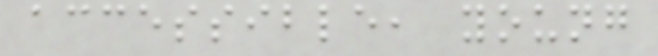accessible, young
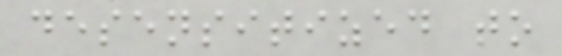desensitized to
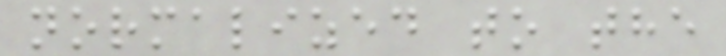normalized to the
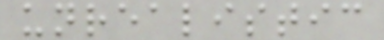unrealistic
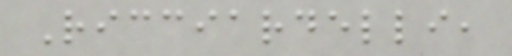Ricciardelli,
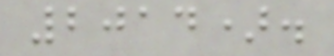2014).
